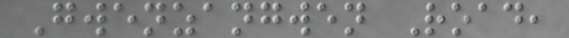Gwenzangwen Road,
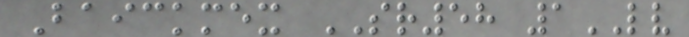Baickmex SR58 1LV
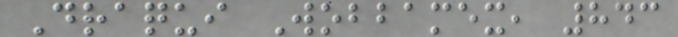Draqui Wobbamex, 843
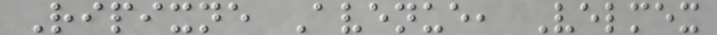Ripixne Avenue, Velmex
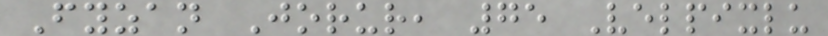Fyzan Jorur, 75 Velpixlu
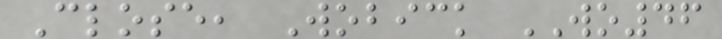Close, Wobick WO46
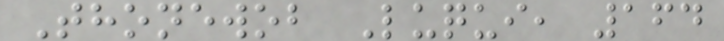Thonewob Luqui, 164
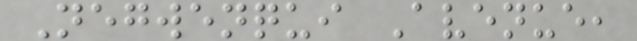Negwenqui Avenue,
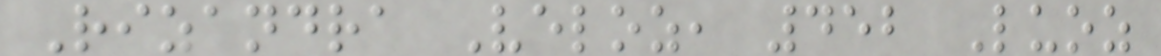Rizandra Veloz, 452 Luoz
